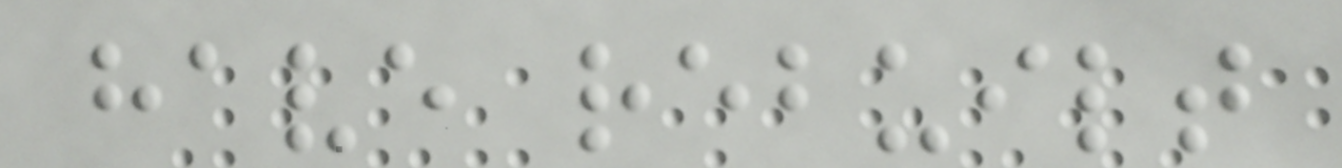have rebuilt
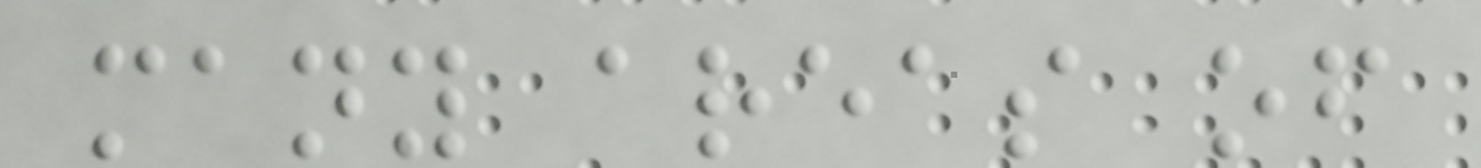many areas of
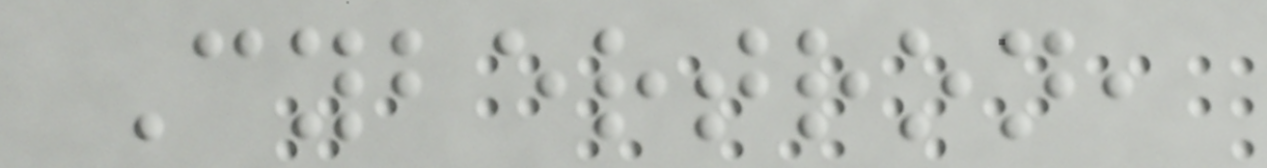Cybertron,
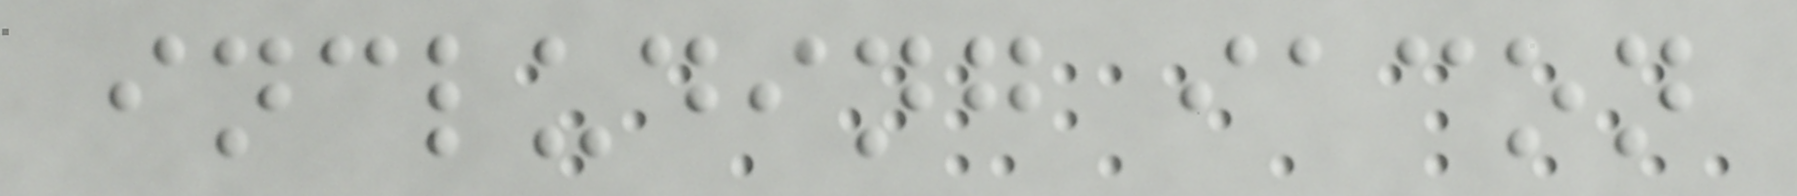including iacon
